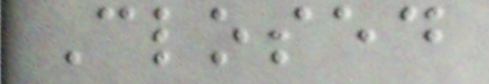Closed
